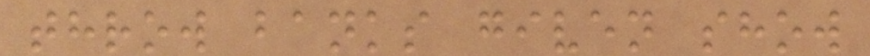throw banks given show
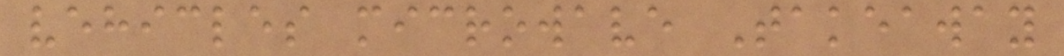vehicles microwave Takeaway
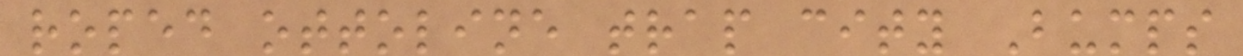roped ottoline trap city Bumps
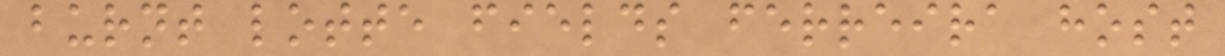burnt lotte fields ferreira host
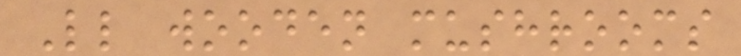Ll wooden mushrooms
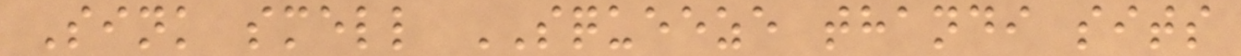Sink smell SQUEEZE thandi sits
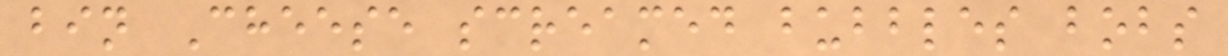bin Cheese screamed bubbles bobs
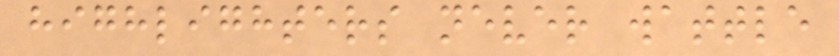highlighters never wattle
